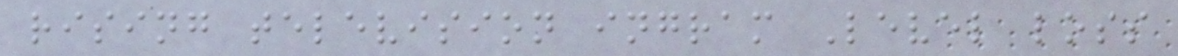rising television ingram Level loss
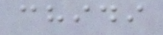chidi
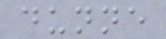dunne
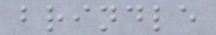brindle
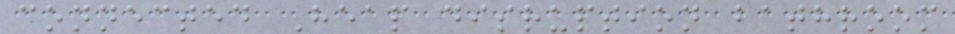connected Heap disruption bathroom
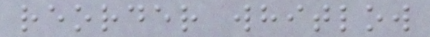reorder whitlow
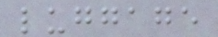luggage
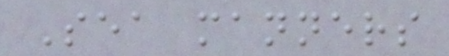Sea manners
